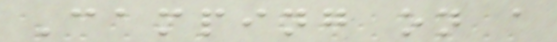Camping on a
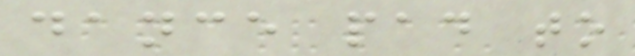dance pad to
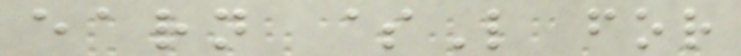earn $L for
